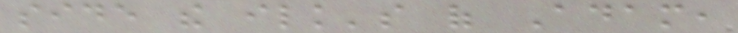side the ilk's of Adam,
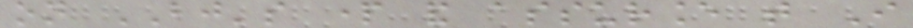on BJ's part and assurance that I
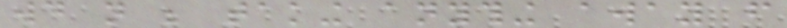would not be taking anything away from
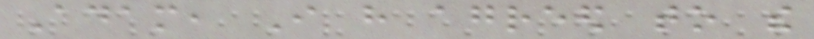Adam, I have agreed to the
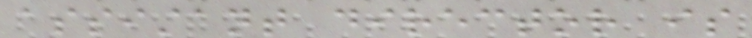assistant director is
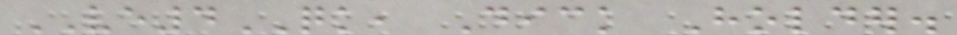VE4QK, Dick Holder.
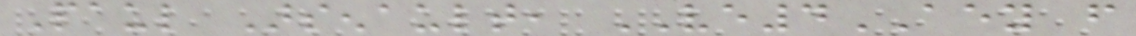Paul Arsenault, VE4AEY from
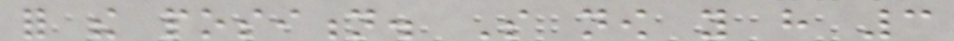for the position. So now you have 3
